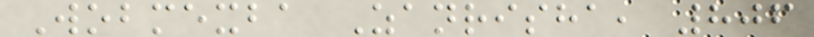Wobmexba Zanrisha, 806
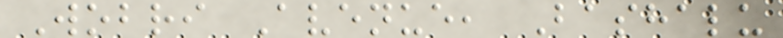Wobri Avenue, Bashalu
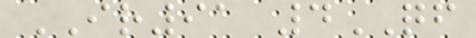IR91 4QF
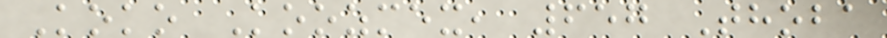Koko Koozmex, 657 Thoba
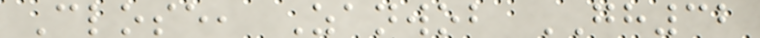Close, Zanwob GH32
